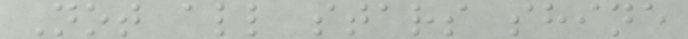Not all stars shine
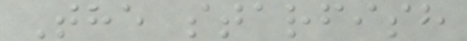The starfish
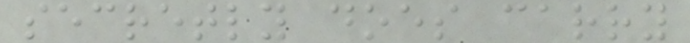secretly does carry
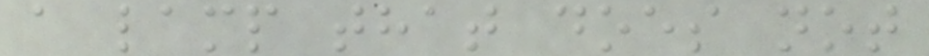a lamp that does not
